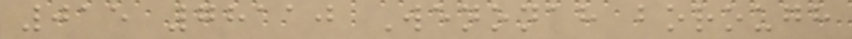015 78110 Wenonah borough
